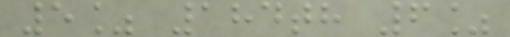5% 184th 6%
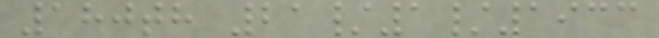180th 21/1/1933
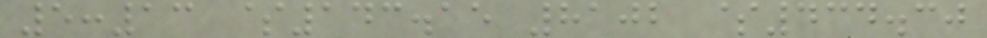5:13 $143.15 8102 $434.30
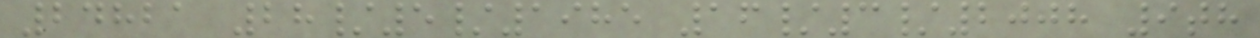24821 28/5/1985 16/3/2008 9th
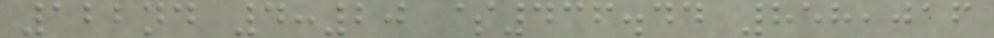122nd 4:20 $436.44 858,016
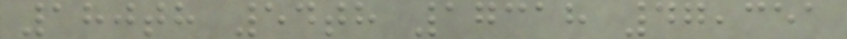180th 54th 17318 47,351
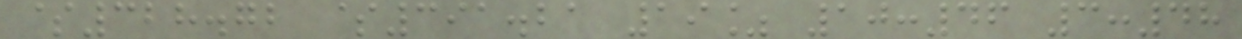$328.72 $391.21 19% 10:46 3:48
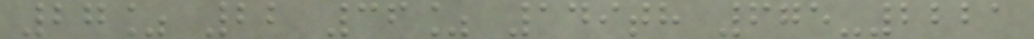27% 22 36% 149th 675-2221
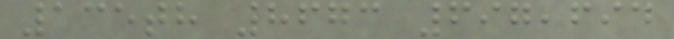135th 8673 697,694
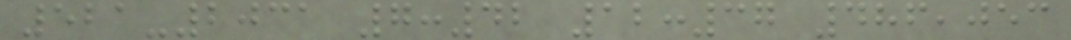521-2031 7:42 12:37 486,053
